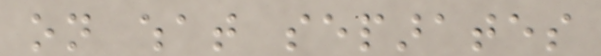on what separates
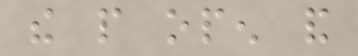the people open and
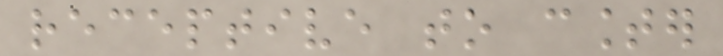receptive to counter
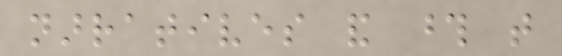narratives and those that
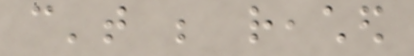can't be reached
